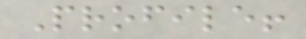Profile!
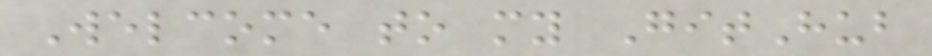Welcome to my GitHub
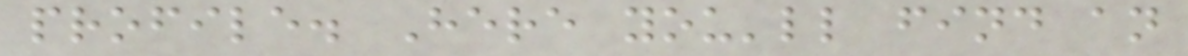profile. Here you'll find an
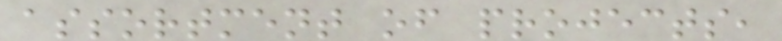assortment of projects,
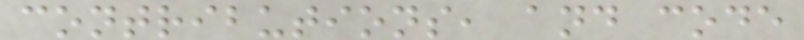contributions, and code
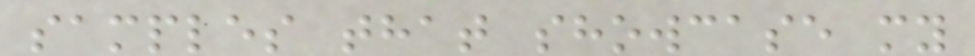samples that showcase my
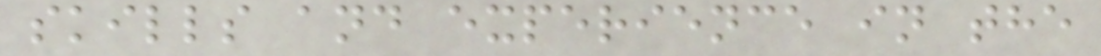skills and experience in the
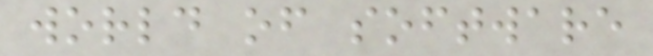world of software
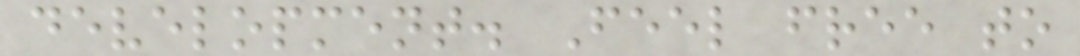development. Feel free to
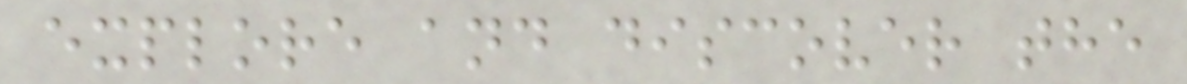explore and discover the
